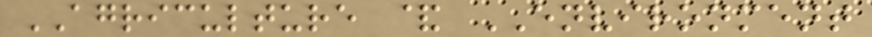AGRICULTURE & ENVIRONMENT
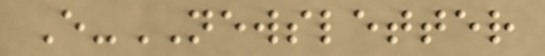E-NEWSLETTER
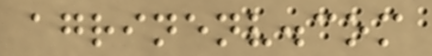agrinenv.com
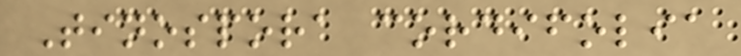Tinospora cordifolia
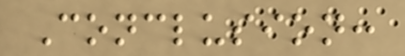Conclusion:
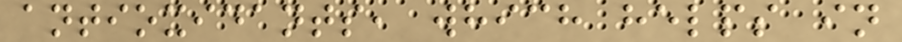antioxidants, which helps in
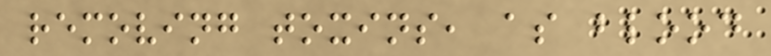removing toxins, as blood
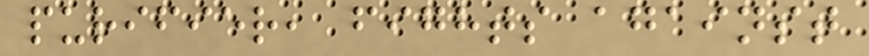purifier, fights against
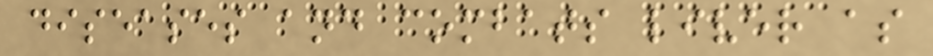diseases and combats liver as
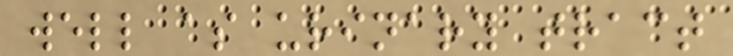well as urinary tract
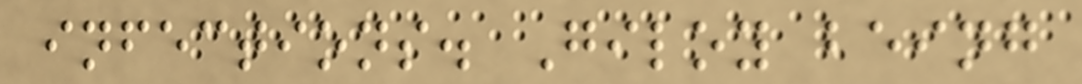infections. Giloy being
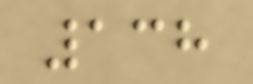138
